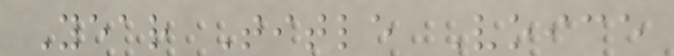Year Title Voice
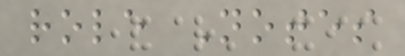role Notes
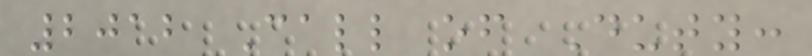2012 Call of Duty:
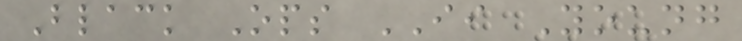Black Ops II Young
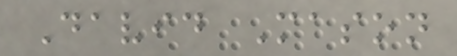David Mason
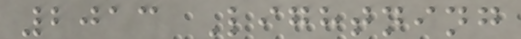2013 Lightning
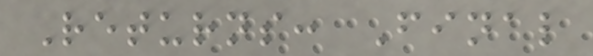Returns: Final
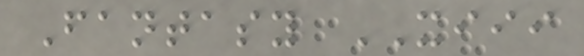Fantasy XIII
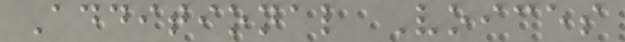Additional Voices
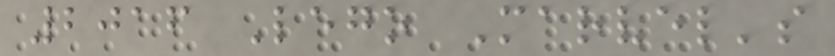2016 Lego Marvel's
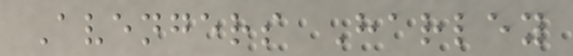Avengers Harley
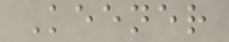Keener
